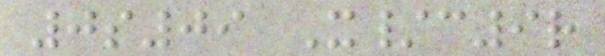0s09 X/c9r
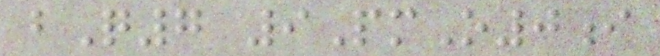bQ7 9PmO0i
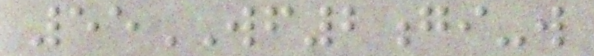55WF2gi-w
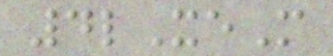4lXeM
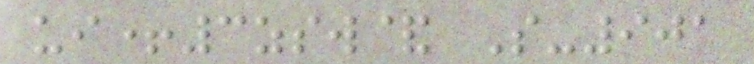ui+3zsw& S-901
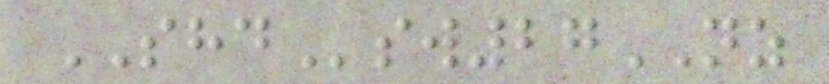SHDsw27NZ
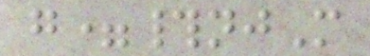g=#njM
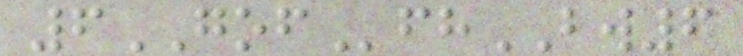6GOFfhBW6
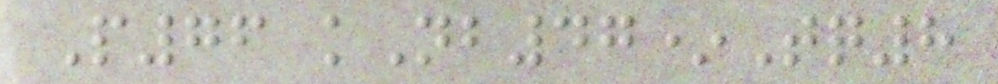P76 kNb47*Tq8
